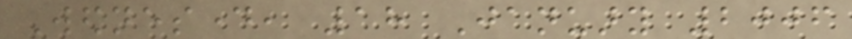Wednesday, 18 January 2006
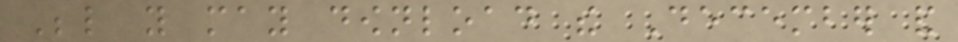Below you may download the December and
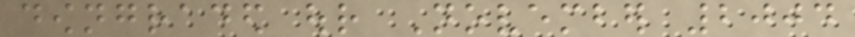downgraded our November 2004
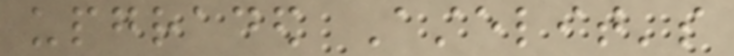upgraded Astelit's
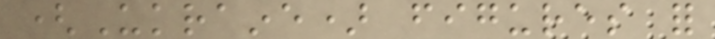(Ukraine) figures for
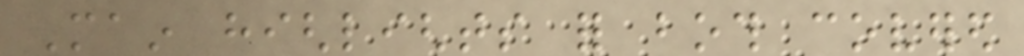Main highlights for both covered
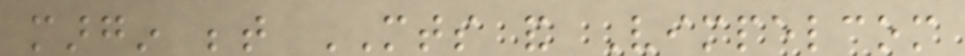margin between MTS and Vimpelcom
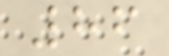86
